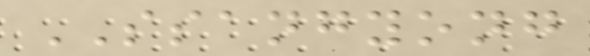SSANGYONG
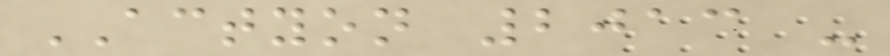ACTYON 2013 -
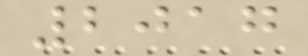2017
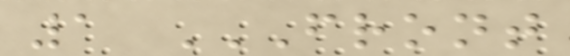1 FRONT
